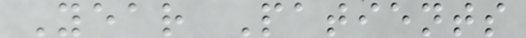Year Patients
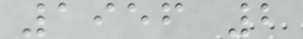1956 2
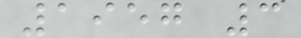1957 3
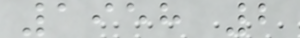1958 2
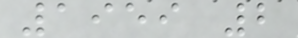1959 2
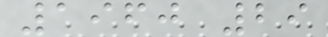1960 29
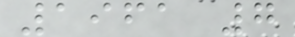1961 7
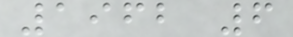1962 6
